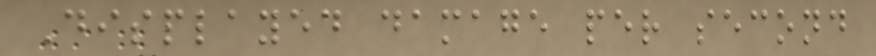Displayed damage per second
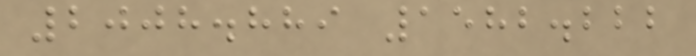2008.889 1582.222
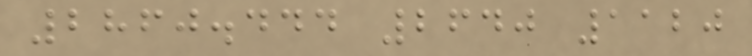2860.444 2640 1120
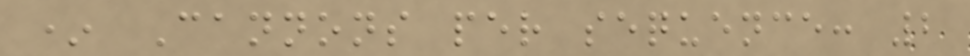* Cannons per sequence: 2
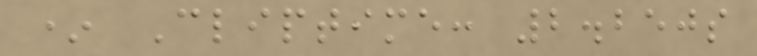* Cliptime: 2.250s
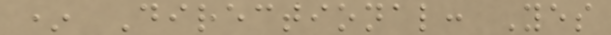* Directional: Yes
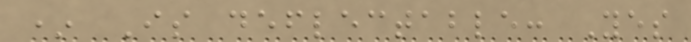* Is deflectable: Yes
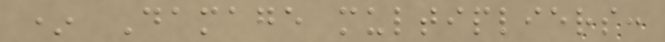* Damage multipliers:
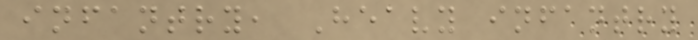infantry, Heavy infantry
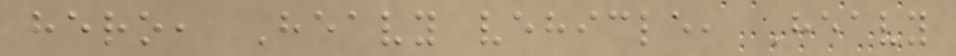hero, Heavy vehicle, Heavy
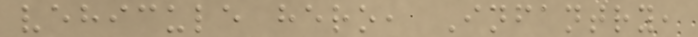vehicule hero, Infantry,
